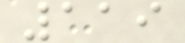119
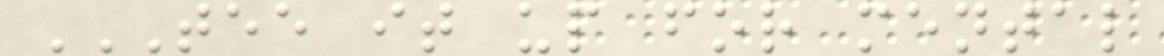TEE IT UP FOR MENTAL
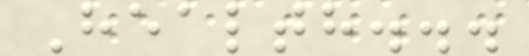Health...
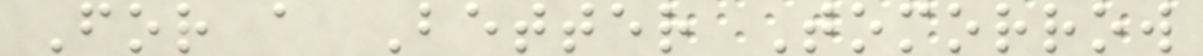For a Better Tomorrow
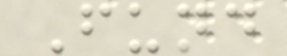Fund
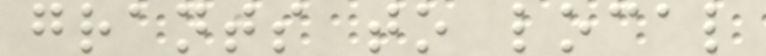grants to local
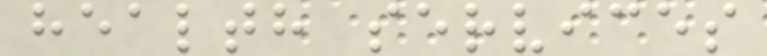health services
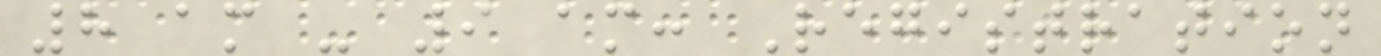8 am - 9 am: Registration
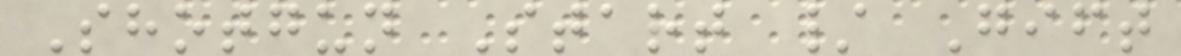Shotgun Start / Gift
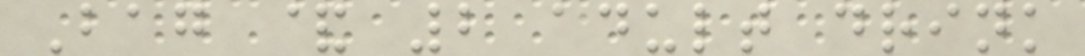Bag & 2 adult drink
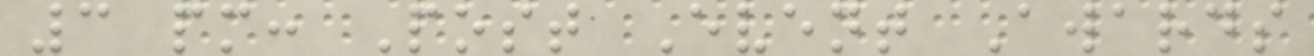3 pm: Post Event Awards
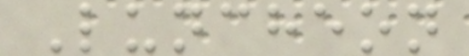Luncheon
